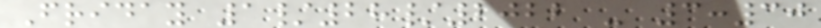Friday 1/28/2022 - 3:30
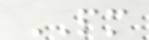PM
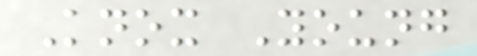Knox Young
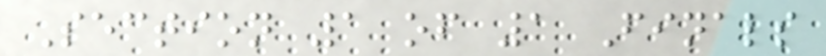Section 1 of 1 Finals
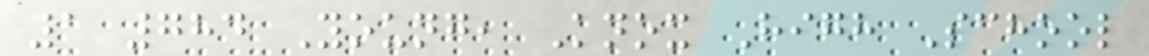1 784 Young, Knox High School
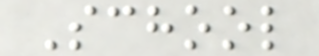School
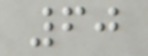60
